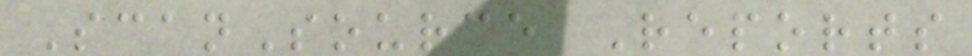ScanSource Reports
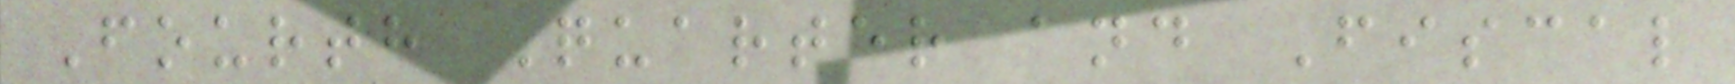Fourth Quarter and Fiscal
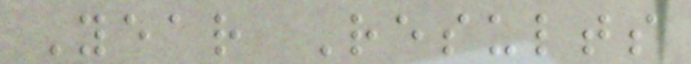Year Results
